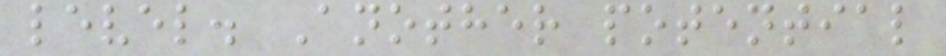level. Another potential
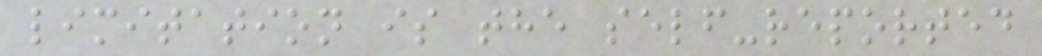limitation is the self-reported
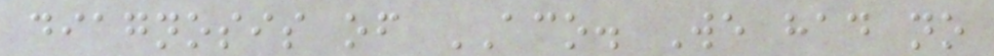diagnosis of ACO. We had no
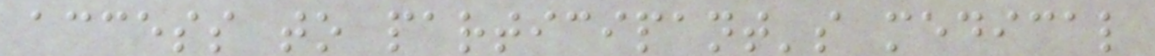access to participant's medical
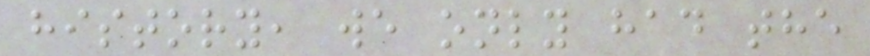history, we only had the
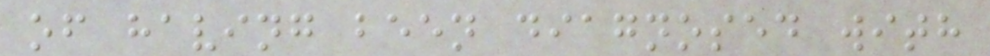of having been diagnosed with
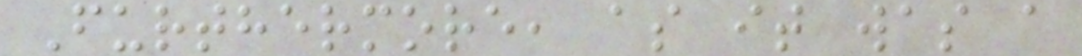Furthermore, as it was a
